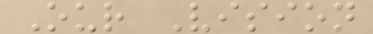Our Vision
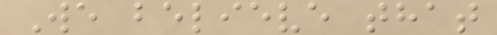We believe that
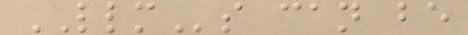LLMs can be
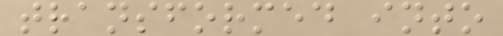transformed into
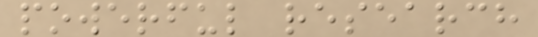powerful research
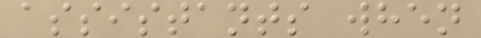assistants when
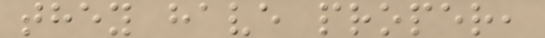they have proper,
